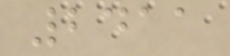2411
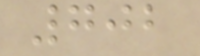702
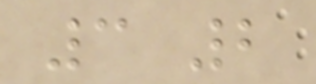3 2
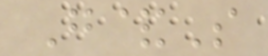G&S
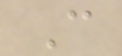C
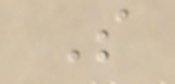S
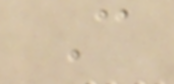C
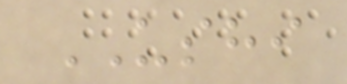USHI
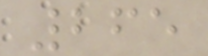265
